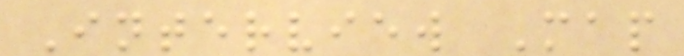Interview Map
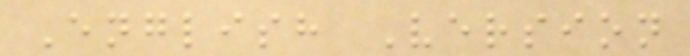English Version
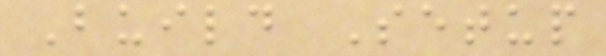Build Setup
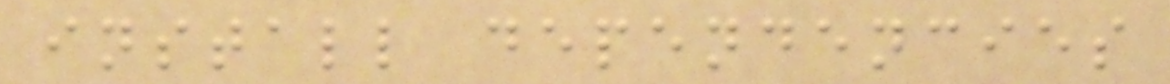install dependencies
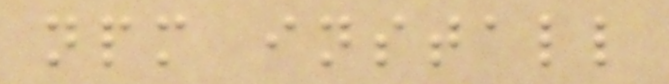npm install
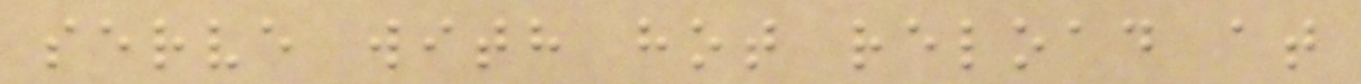serve with hot reload at
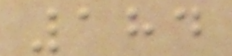184
